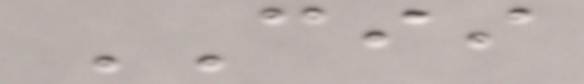CII
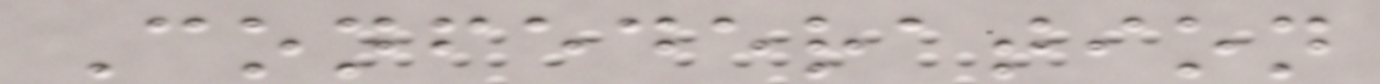Confederation
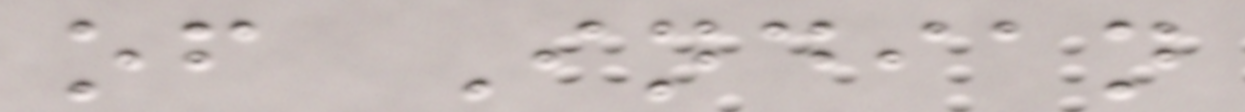of Indian
